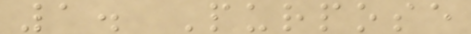1. Purpose
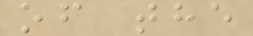of the
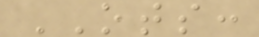OTS:
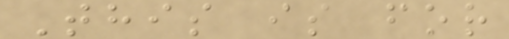This is for
